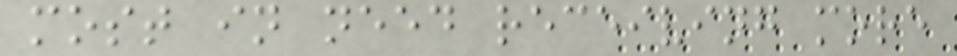most in need receiving more
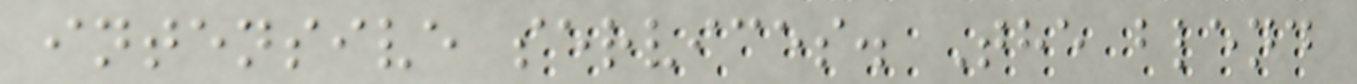intensive services. The blend
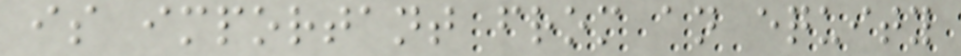is important from an equity
